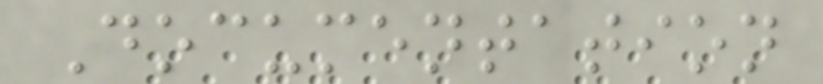Documentation
